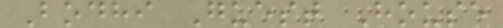Bodhi Guest House
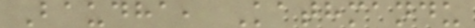Baudha, Kathmandu
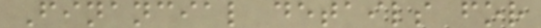Financial details for
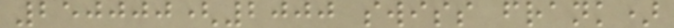250000(2000 swiss frank)
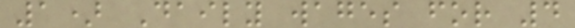1) Daily wages for 4
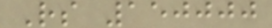Rs 150000
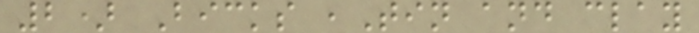2) Bicks ,Tin and clay
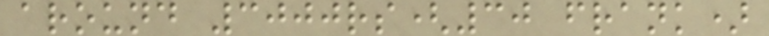around 3000rs(30 frank)
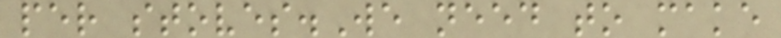per stoves.We need to make
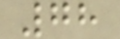78
